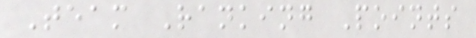Team Ranking Points
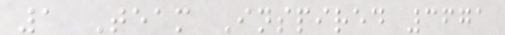1 Team Inspired 3671
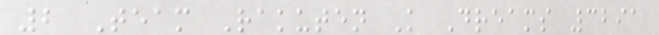2 Team Rakuten K Dreams 3291
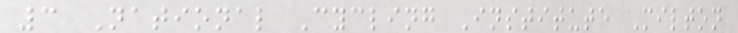3 National Cycling Institute Milton
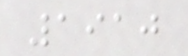1910
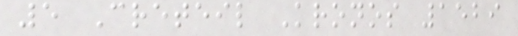5 Creteil Kronos 1529
